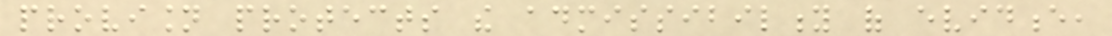provision protects the admissibility of evidence,
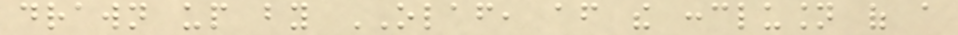drawn up by OLAF, after the conclusion of a
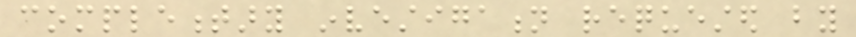complementary investigation requested by
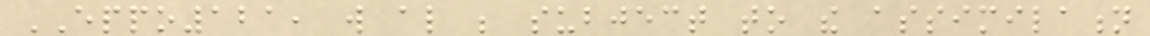EPPO121, will also be subject to the assimilation
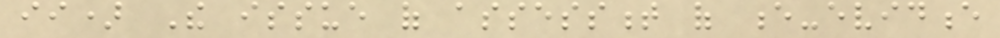ii) The issue of assessment of e-evidence
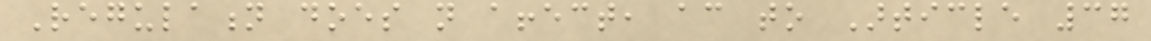Regulation does not affect, according to Article 37
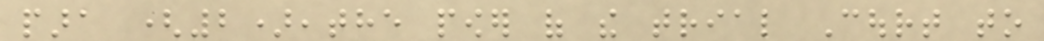para (2),the power of the trial Court to
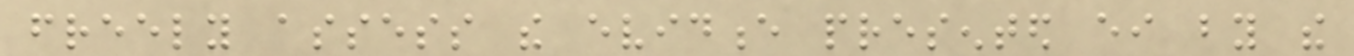freely assess the evidence presented either by the
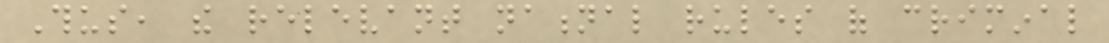Thus, the relevant national rules of criminal
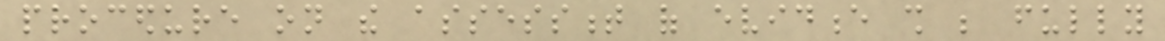procedure on the assessment of evidence shall be fully
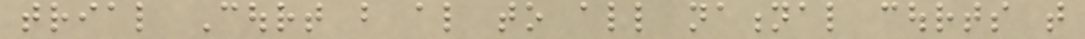trial Court but also to all national courts that
